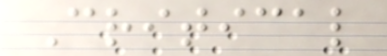Critical
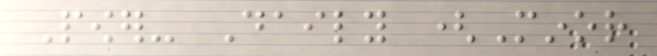Power- Daily (Minor
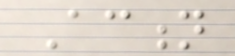Action
